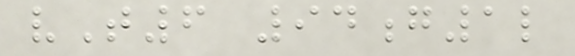vT6 94g1l
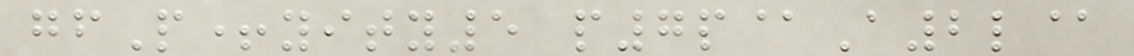gfP+yity5 p7p@A2l@
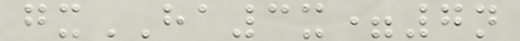gxHA3x=7n
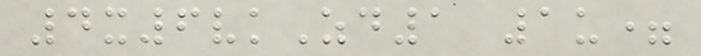4x6vkZd1 1u=
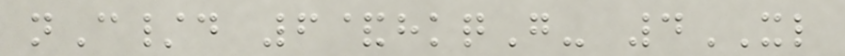nC/d 6&hkqG- 4XL
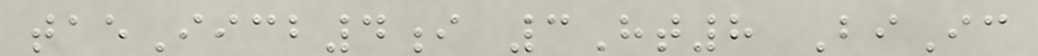taeIicb4i 3Ht8 BiIc
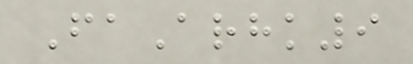FaArhk9
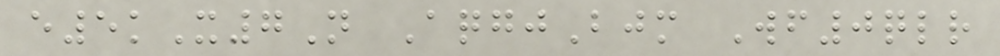e5kX7N AqgjBjm Wf0qlr
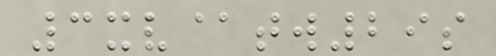3xv@tw29s
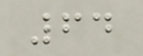64
